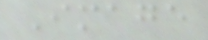Image
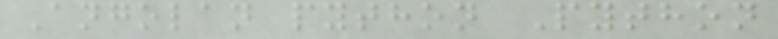Angolan python Python
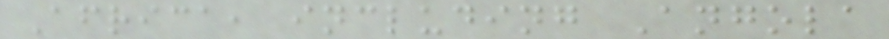Africa, including Angola
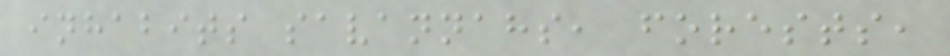inhabits savannahs, forests,
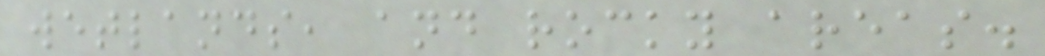wetlands, and rocky areas.
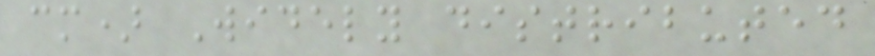cm) Widely distributed
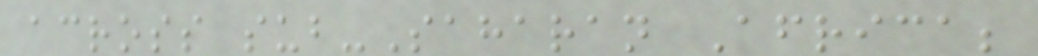across sub-Saharan Africa;
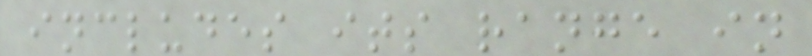includes its range in
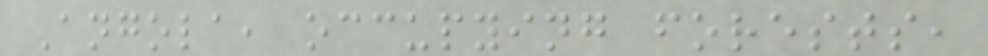Angola, occupying forests,
